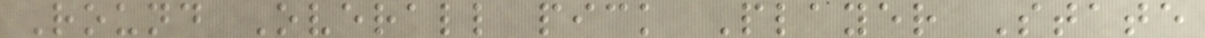Round Overall pick Player State
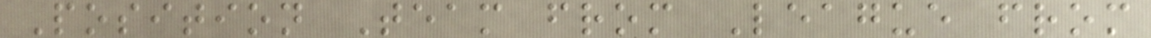Position Team from League from
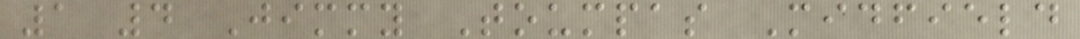1 4 Jimmy Toumpas Midfield
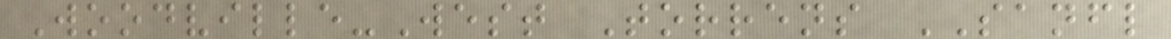Woodville-West Torrens SANFL
